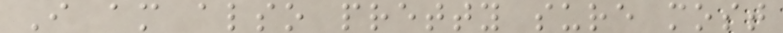I am also pretty sure most
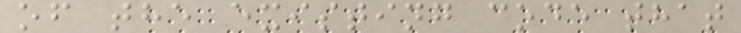of the existing code that
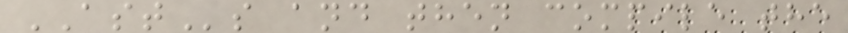ASTs and then compile the
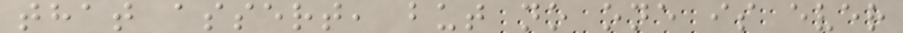that assert, but no one is ever
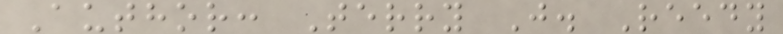Author: Terry J. Reedy
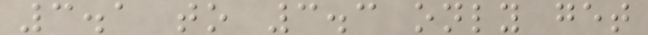3.1 to 3.3 only get
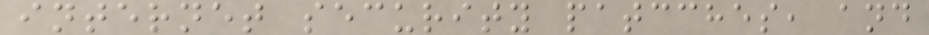internet security patcches, and
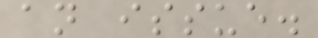an issue.
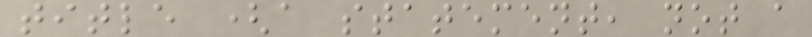title (a statement, not a
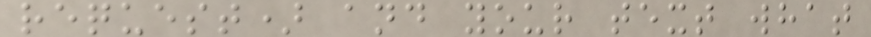request) and your text what
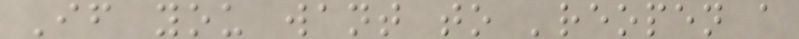If you want to 'reopen a
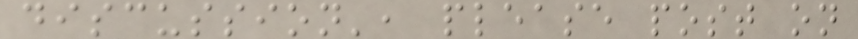discussion', please post on
